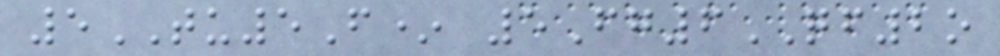5TU5F* 5Fg6QF2o
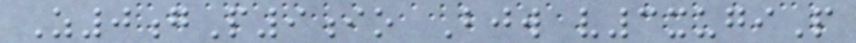Z0gP9io Bjw v3xugiP
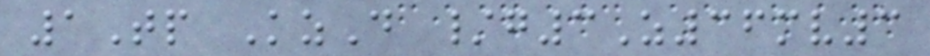1Tp KzD /g3Z36mv3
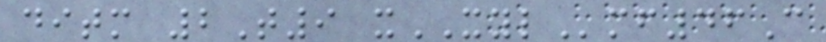ditm 2T9 xXYLmf46C
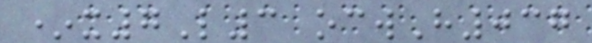*x7L3 ocwH037
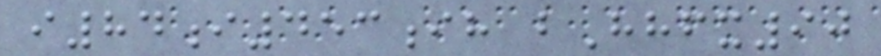i84i453ih bHhfx90
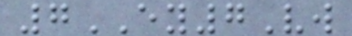7EY7Vw
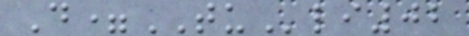D=TUli02
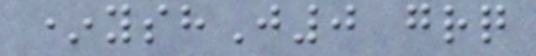*yshJ0 grq
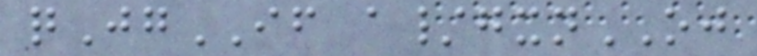qJgIF a/gxnOJ
